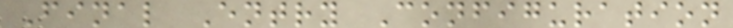Final Entry Configuration
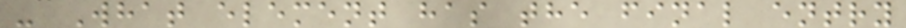- What element has the final entry
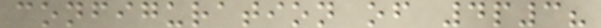configuration of 4p3?
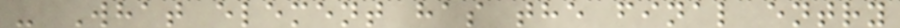- What element has the final entry
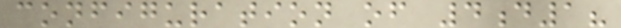configuration of 4d1?
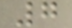7
